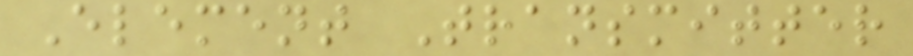Element Transmitter
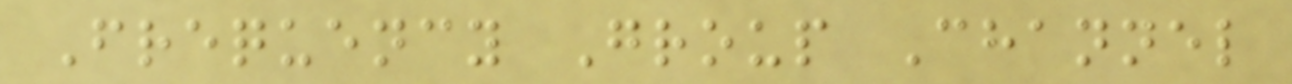Frequency Group Channel
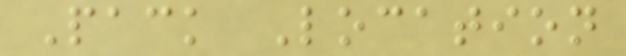Pack Location
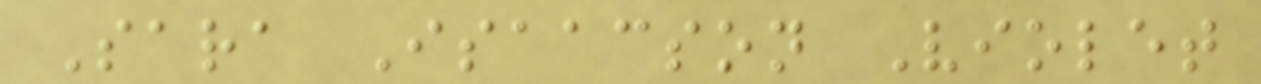Sara Isaacson Violet
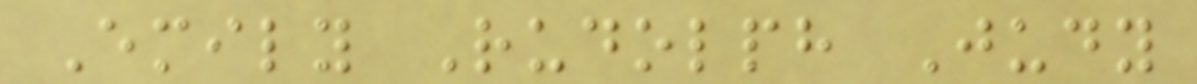Emily Rudolph Judy
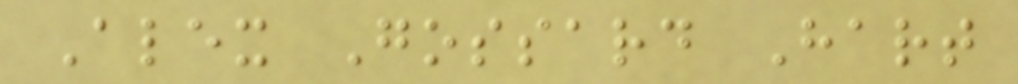Alex Gossard Hart
